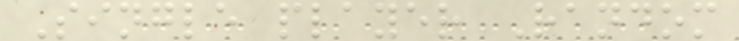Single player Random
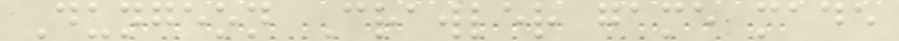Dungeon Crawler game made
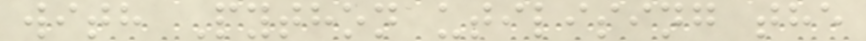with Python utilising the
